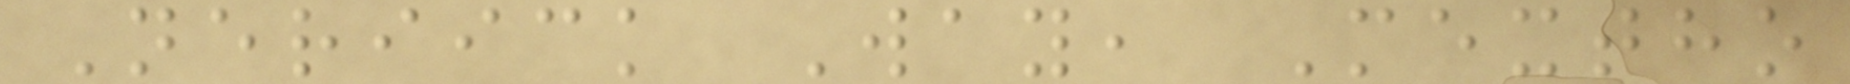Neriick Way, Mextho
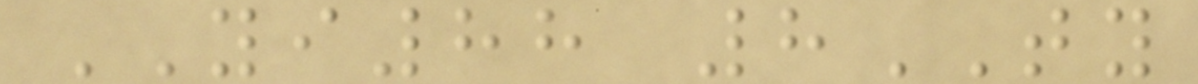YI88 8TY
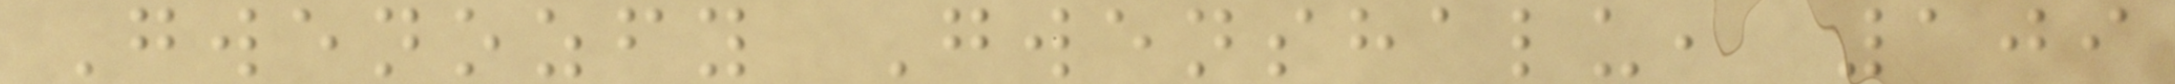Gwenozfy Gwenshalu, 109
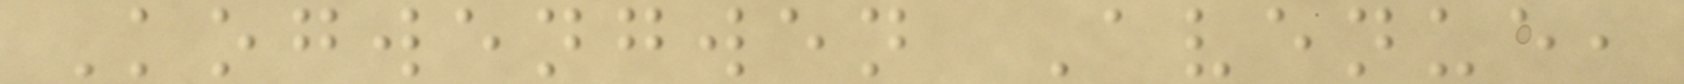Kogwengwen Avenue,
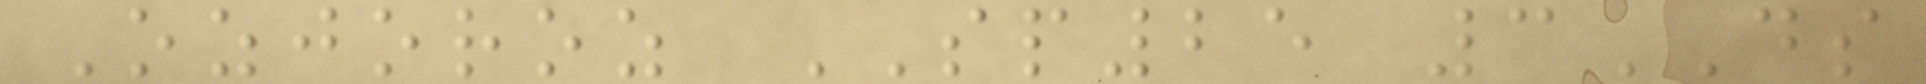Ozjoroz SP25 3DS
